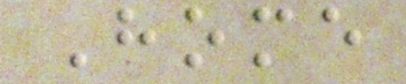Home
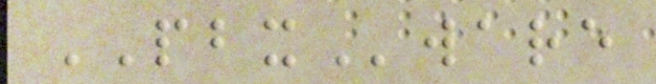PBXware
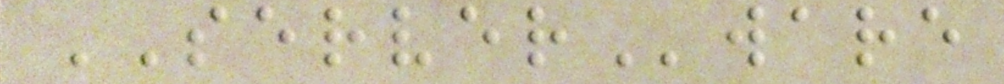SERVERware
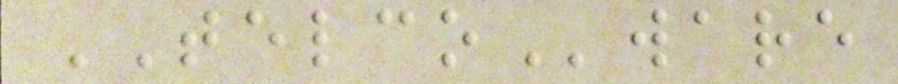TELCOware
